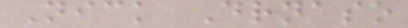Nick Drnaso
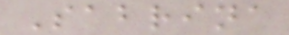Sabrina
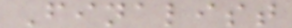Finalist
